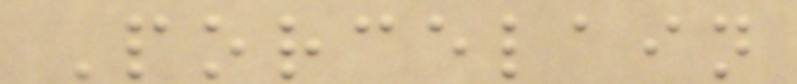Porcelain
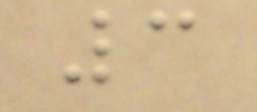3
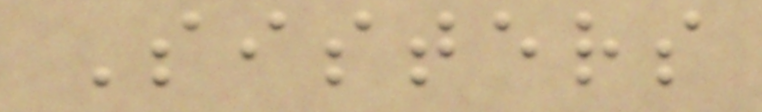Sisters
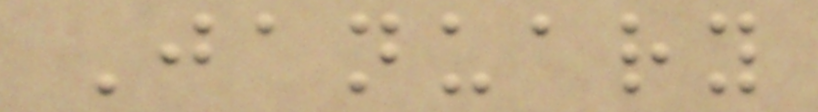January
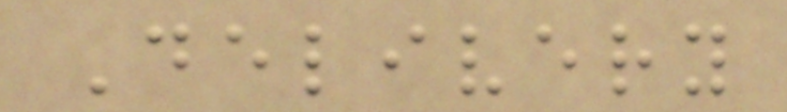Delivery
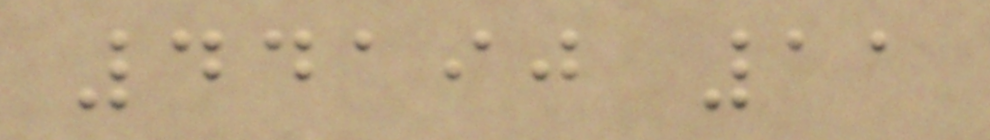44190 11
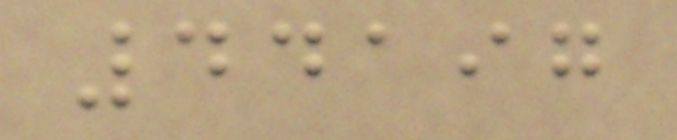44197
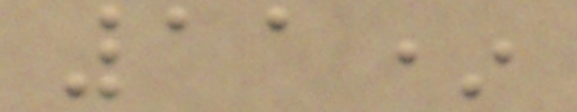11*
